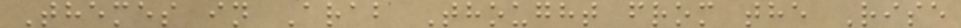Themes in Arab Thought from the Rise
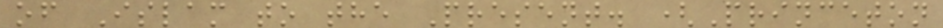of Islam to the Present. (Princeton
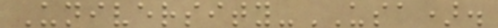University-USA).
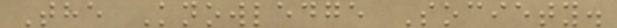The Knowledge Society.
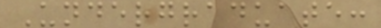Undergraduate:
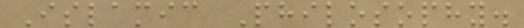Islamic Philosophy.
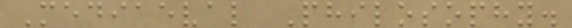Mediaeval Philosophy.
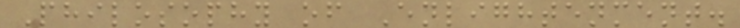Philosophy of Enlightenment.
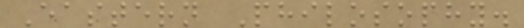Eastern Philosophy.
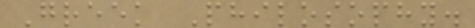Greek Philosophy.
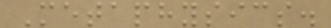Metaphysics.
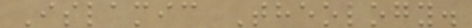Islamic Theology.
